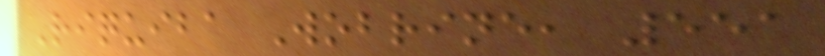Riquiba Wobrine, 551
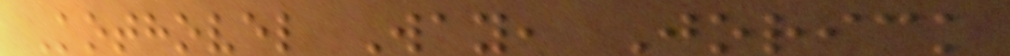Kothovel Way, Jorick
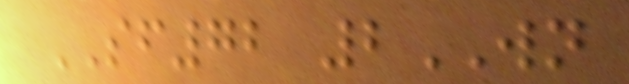SF72 2WN
